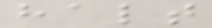halt
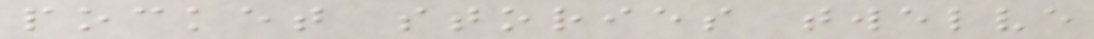pocket stories twelve
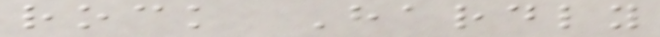rock Hardly
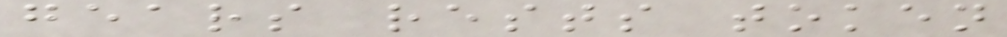gears rests token
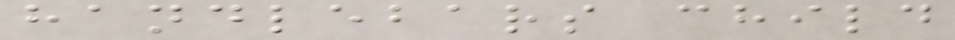handlebars child
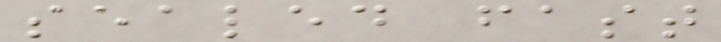sealed fast
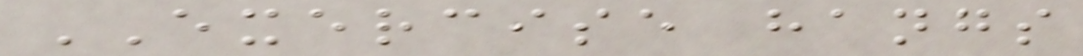EXERCISE hangs
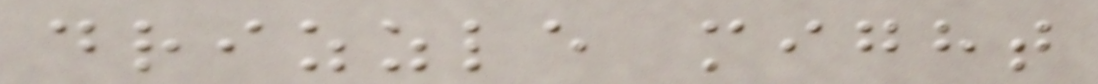drizzle might
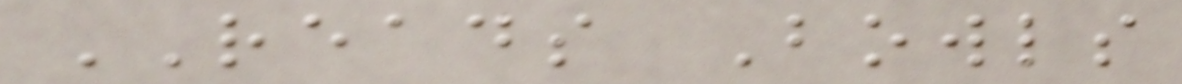READS Bowls
